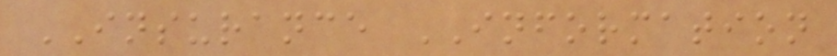INSURANCE INFORMATION
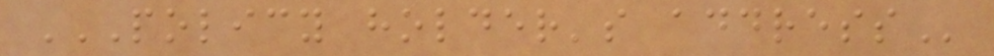POLICY HOLDER'S ADDRESS
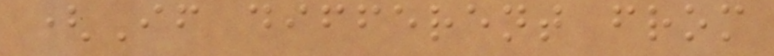(If different from
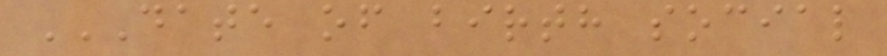DATE OF BIRTH SOCIAL
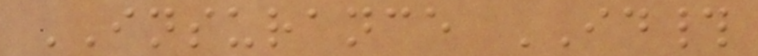INSURANCE ID#
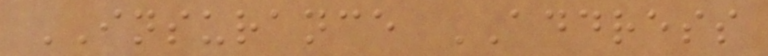INSURANCE ADDRESS
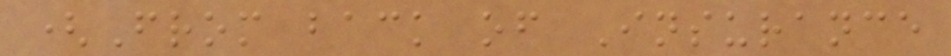(From back of Insurance
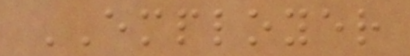EMPLOYER
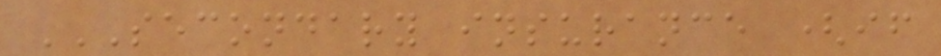SECONDARY INSURANCE (IF
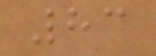83
